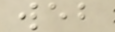web
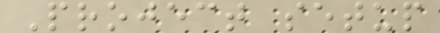Project setup
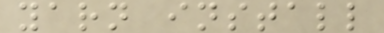yarn install
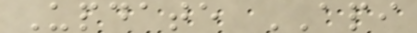Update API
